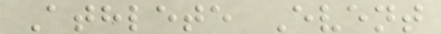Athlete Event
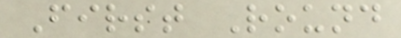First Round
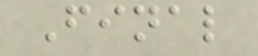Final
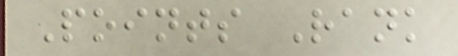Points Rank
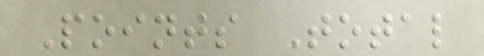Points Total
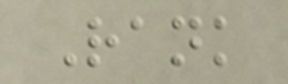Rank
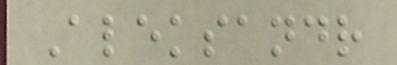Aleksandr
